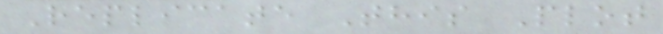Replicate This Plot
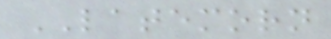LATEMORN
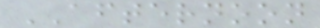AFTERNOON
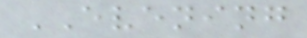EVENING
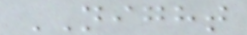NIGHT
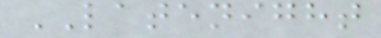LATENIGHT
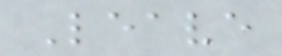Leave
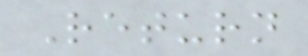Return
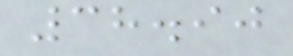38.90
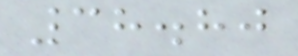38.80
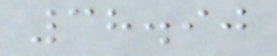38.90
